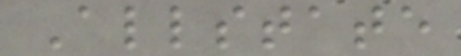Allstate
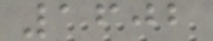1602
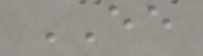EE
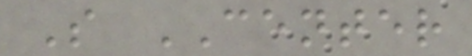S CENTER
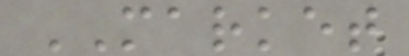MARKET
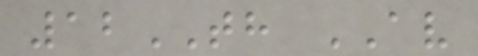12TH AV
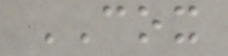COX
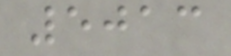5013
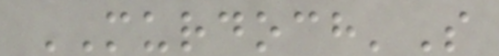MURDOCH'S
